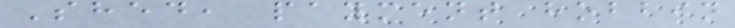Shed, payment hobbin
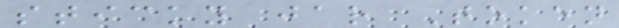sticky jar Token
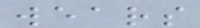wears
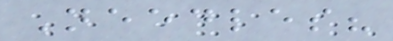Needles?
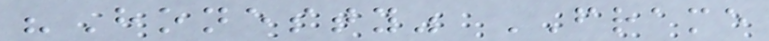"Honesty" FRAME
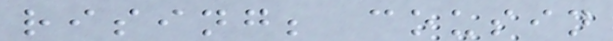rising; cousin
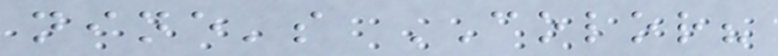nine's COLOR?
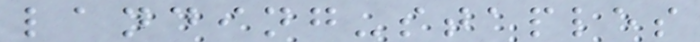landing-staples
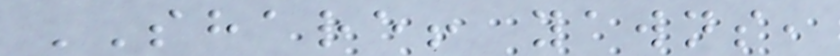SHARE! yawns,
